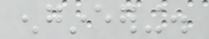engineering.
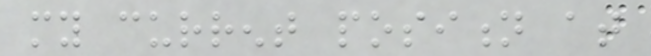my current position at
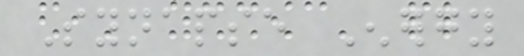Synapse Energy
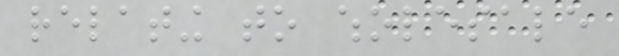relating to wholesale
